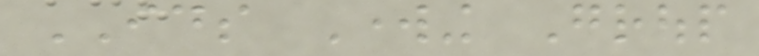IDS Working Group
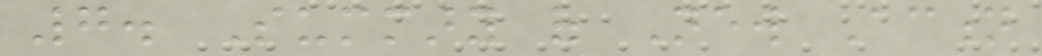7. Summary of New Action
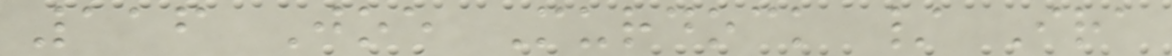116 Joe Murdock / Ira
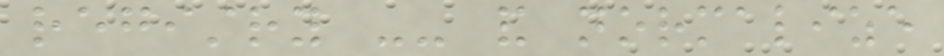registry -- and normalize
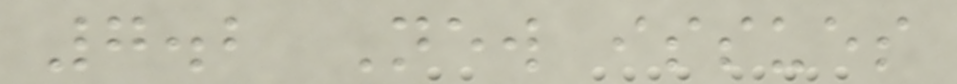7.2 New issues
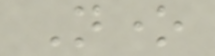None
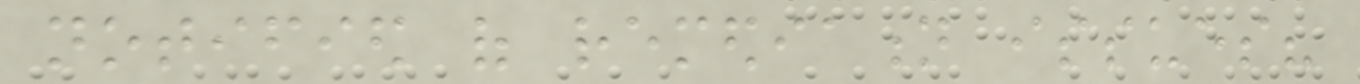notified of remediation issues?
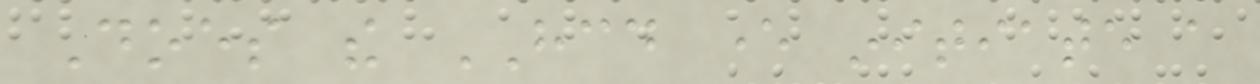Does the HCD ever initiate a
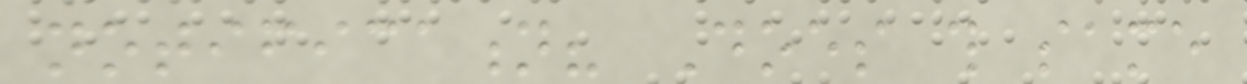notification? Does this same
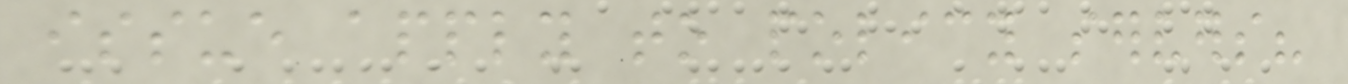issue apply to policy servers?
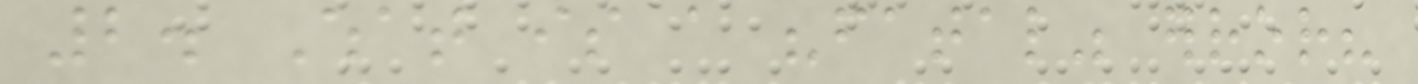2. What is a "fatal" error?
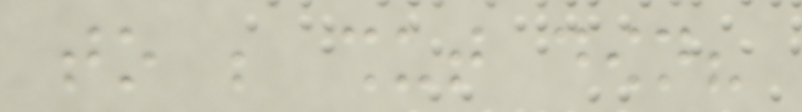to be shut down?
